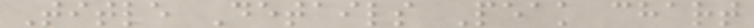Title Details Peak chart
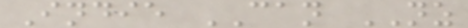Indie CAN NZ
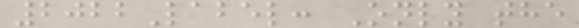2022Label: Only the
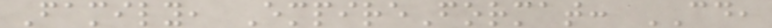Family, EmpireFormat: CD,
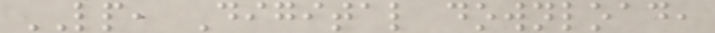LP, Digital download,
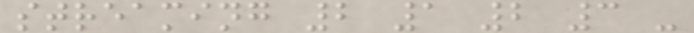streaming 2 1 2 3 -
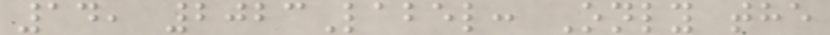14, 2023Label: Only the
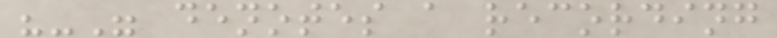"-" denotes a recording
